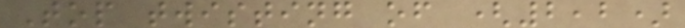Top twisting of (2,2)
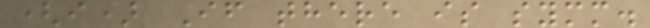(i) If there is symm.
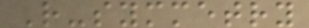R-symmetry
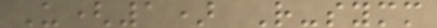U(1) R-symm
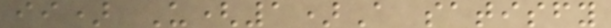ii) U(1)A satisfy
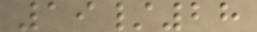19/28
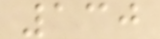130
